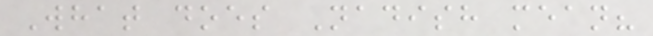What does Nadish mean?
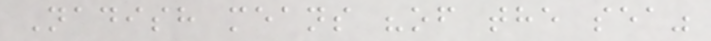Nadish means "of the sea"
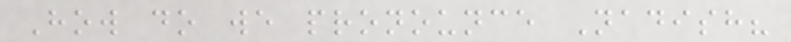How do we pronounce Nadish?
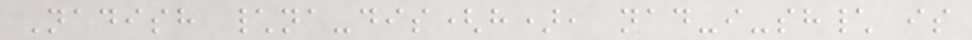Nadish \na-dis(h), nad-i-sh\ is
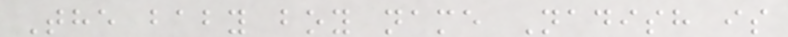The baby boy name Nadish is
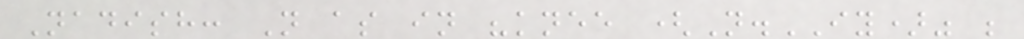Nadish: N as in "knee (N.IY)" ;
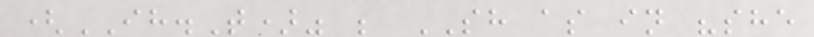(IH.T)" ; SH as in "she
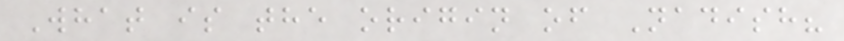What is the origin of Nadish?
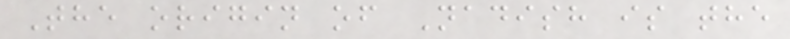The origin of Nadish is the
